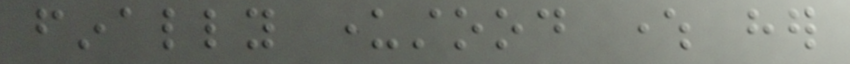finally understood where her
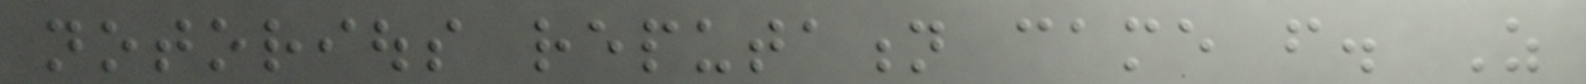notorious reputation came from. As
